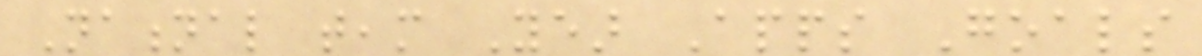National team Year Apps Goals
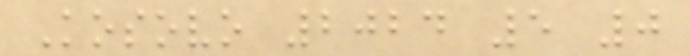Kosovo 2024 5 0
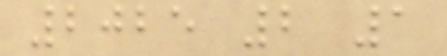2025 2 1
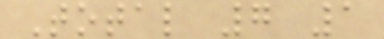Total 7 1
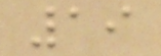19
